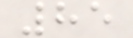85
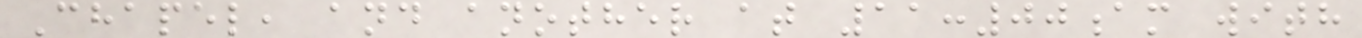Chapel, and another at 11:00am with
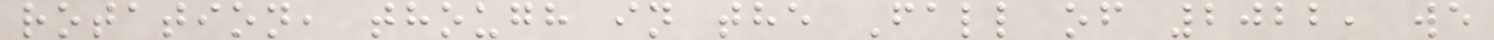rotation, though in the Fall of 2022, we
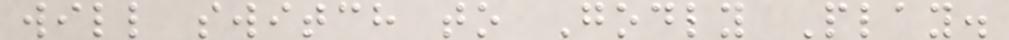will switch to Godly Play.
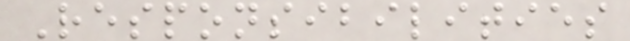Responsibilities
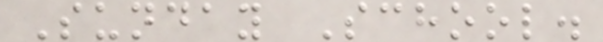Sunday School.
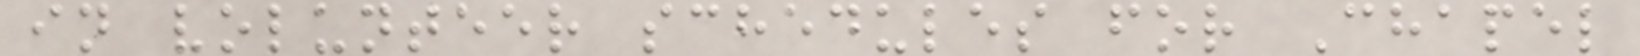in volunteer schedules for Chapel
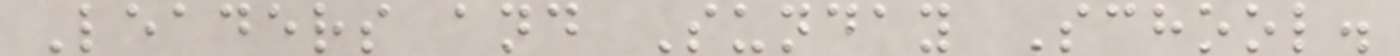Leaders and Sunday School.
